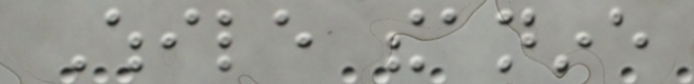While theanine
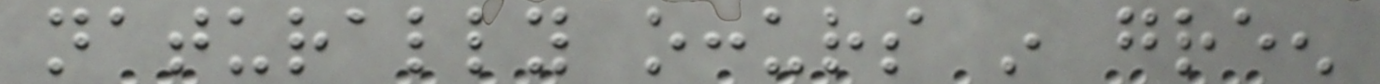naturally occurs in green
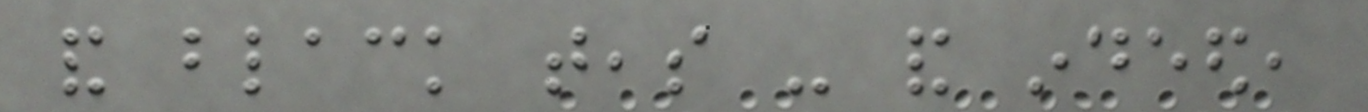and black teas - and indeed,
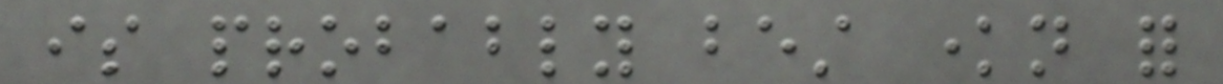is probably best known for
